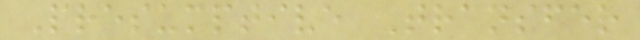Presumptive Transfer
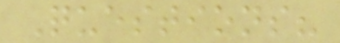Questions?
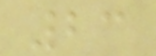23
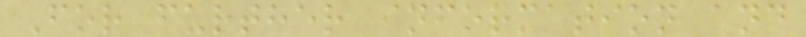For further information and
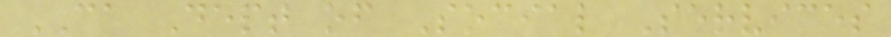CA Dept of Social Services
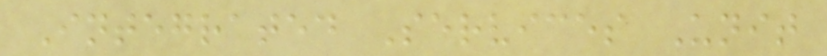Integrated Services Unit
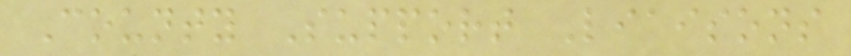County Support Liaisons
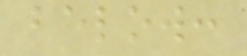below:
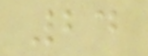24
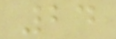24
